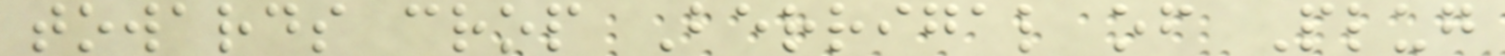towards crop Berrigal of Plug
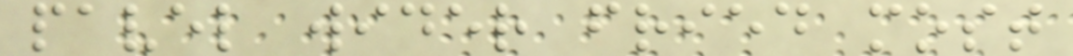pavel wider fried most
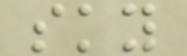sky
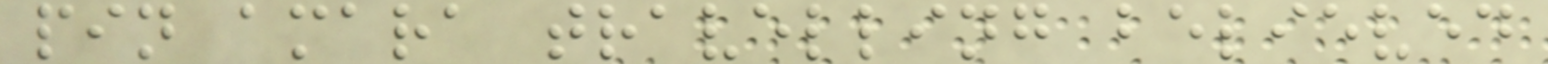pin amara travelling believed
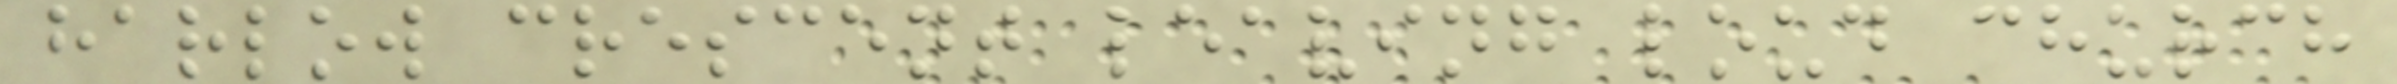harlow crescent leaving loud church
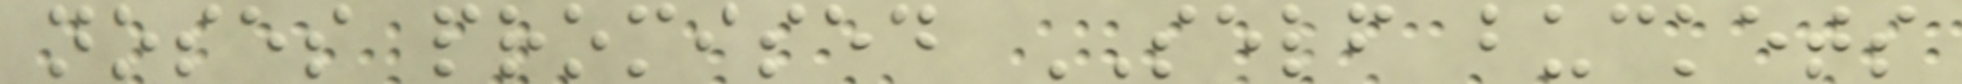noses promised SELF buckets
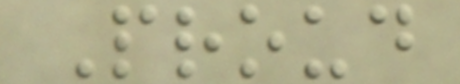Proud
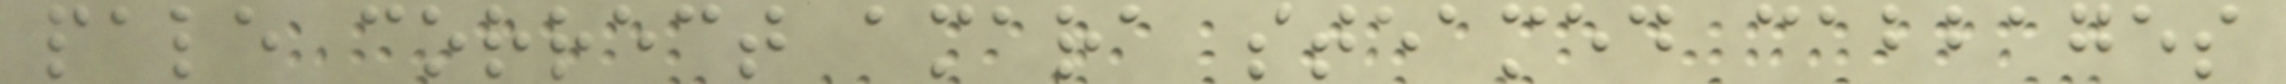pale correct amara steamed cabbages
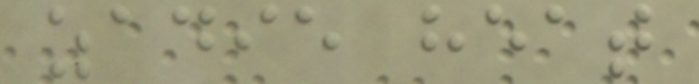zadie heat
